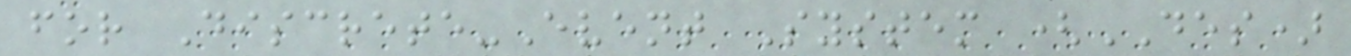for Discrete-Event System (DES)
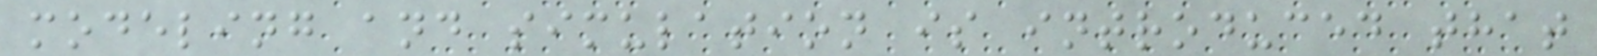modeling and simulation is introduced that
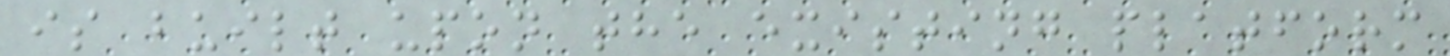is built upon the existing platform
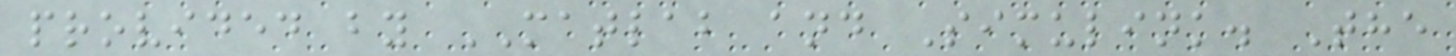provided by MATLAB and Simulink. The
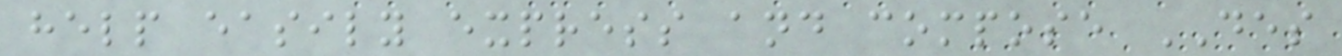help easily express and compose DES
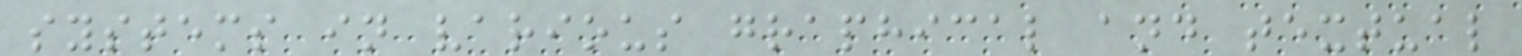systems in various graphical and textual
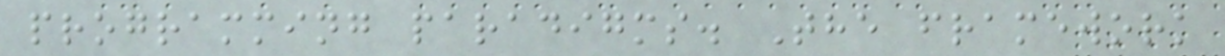programming paradigms. The framework
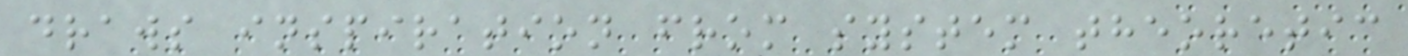draws inspiration from system theoretic
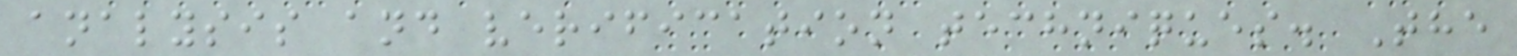analysis and verification techniques. The
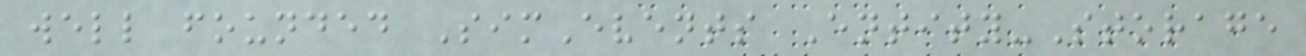well founded SimEvents Entity-Storage
